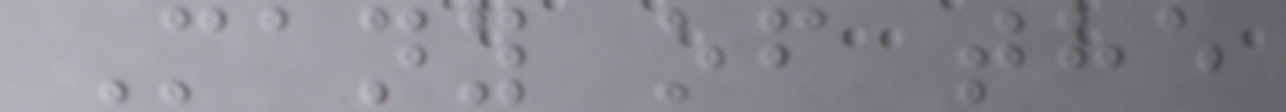Many of the
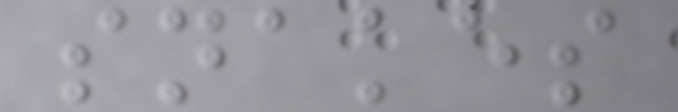snakes
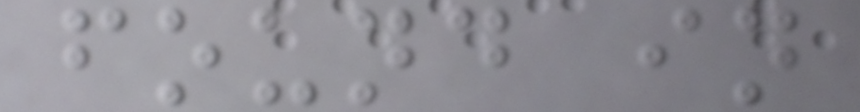found in
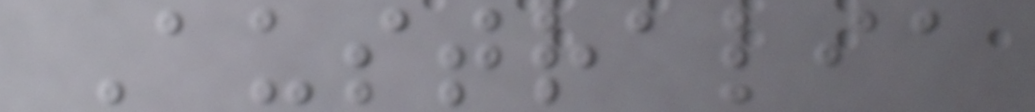Australia
